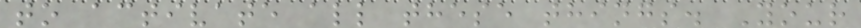to activate all these things. Your
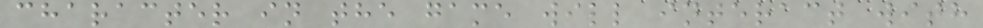character in the game will interact with
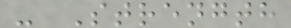- Strength
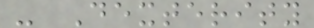- Dexterity
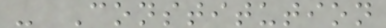- Constitution
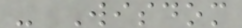- Wisdom
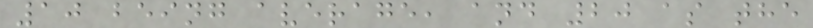10 being average, and 20 as the
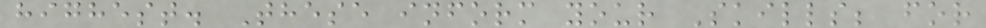highest. These inform your Skills; for
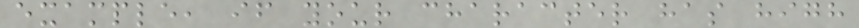example, if your character has high
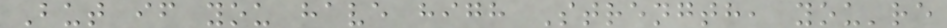But if you have high Strength, you're
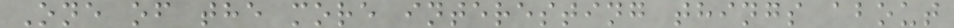One of the more interesting things about
